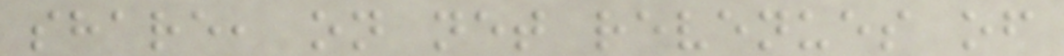share, on net revenues of
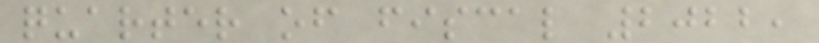quarter of fiscal 2022,
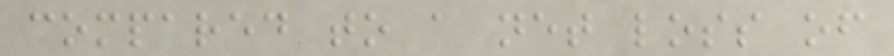compared to a net loss of
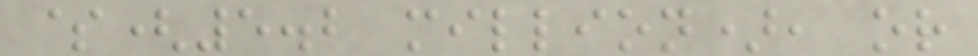$(5.2 million), or
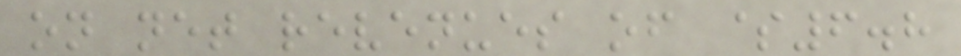on net revenues of $6.8
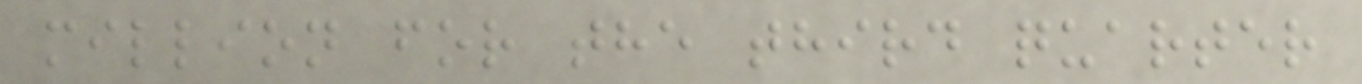million for the third quarter
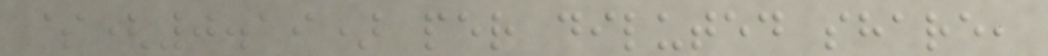$(0.19) per diluted share,
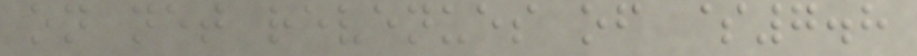on net revenues of $7.8
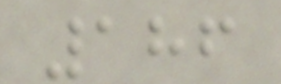186
